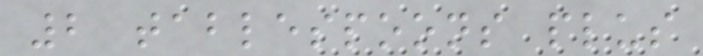2 tablespoons plus
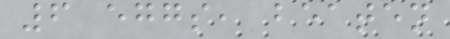6 eggs, beaten
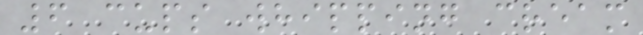6 cups whipping cream
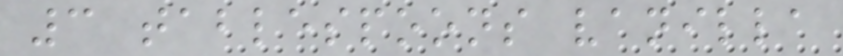3 tablespoons vanilla
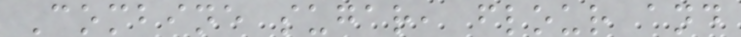Combine sugar, flour and
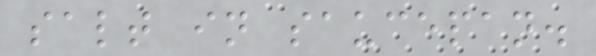salt in saucepan.
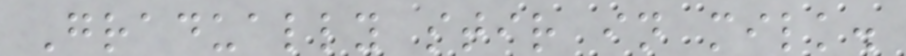Gradually stir in milk.
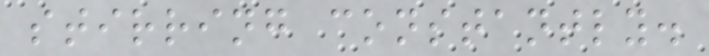stirring constantly.
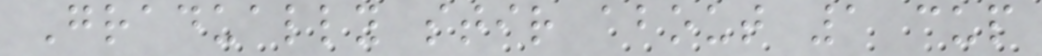Gradually stir about 1 cup
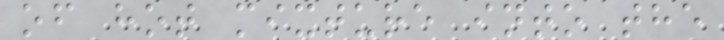of hot mixture into the
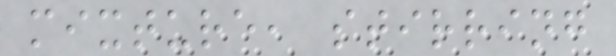mixture, stirring
